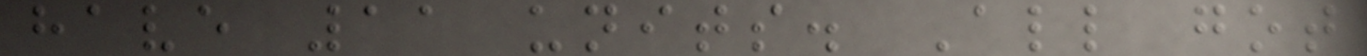have 11 units. All got
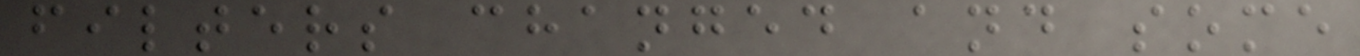filters changed and some
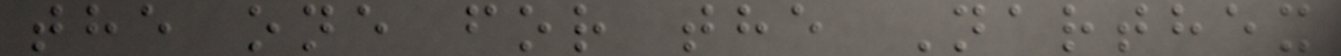the one for the Narthex
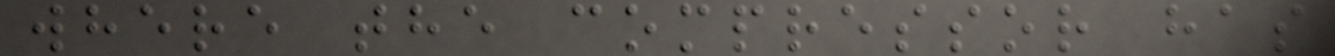where the compressor has
